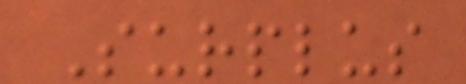Surplus
